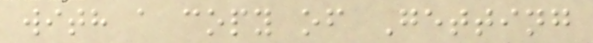with a copy of Getting
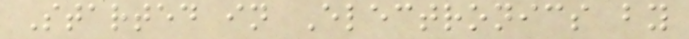Started in Electronics by
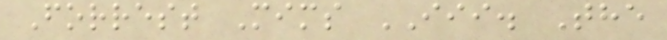Forrest Mims III. The
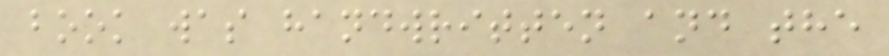book was handwritten and the
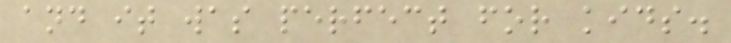and it was perfect for kids.
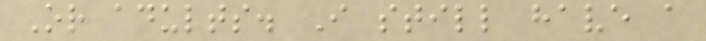Or adults. I still have a
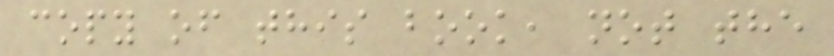copy of this book, not the
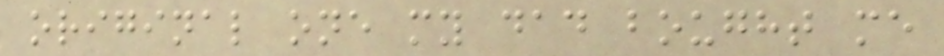original one my dad bought me
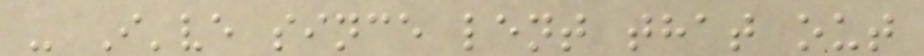- I've since lent that out
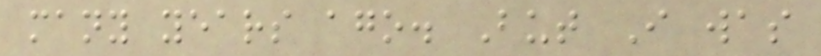many years ago. But I was
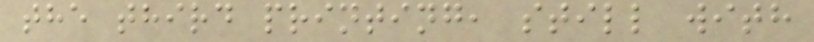the third printing, still with
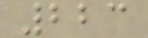223
